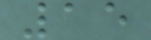15
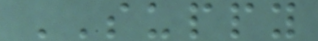SUPPY
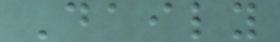Daily
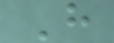H
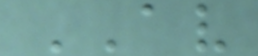AV
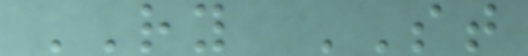RY ST
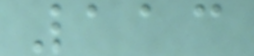113
